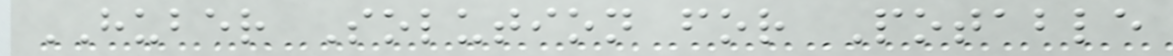HUBER Solution for Potable
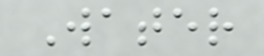Water
